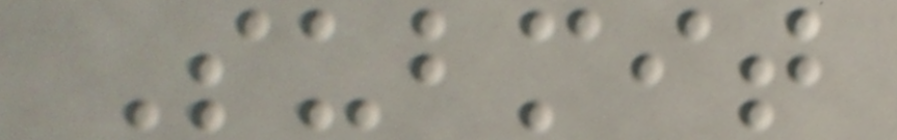Submit
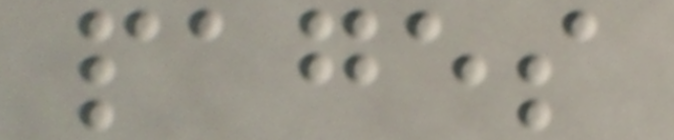pages
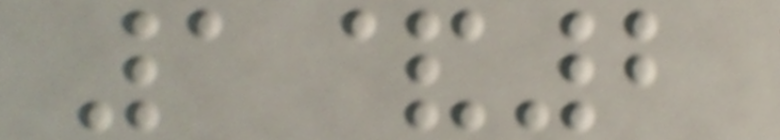1&2
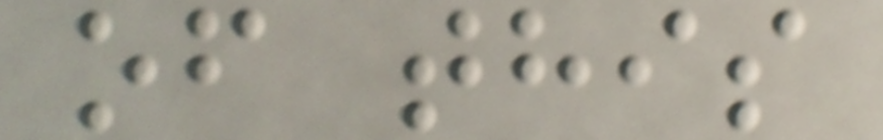of this
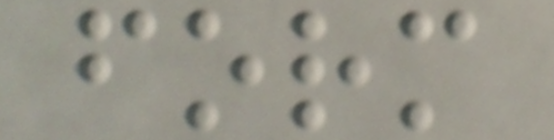form
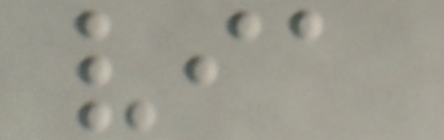via
